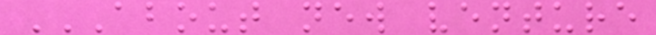ABOUT NEW VENTURE
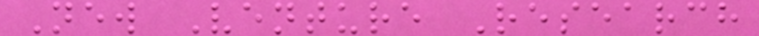New Venture Research
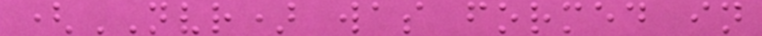(NVR) was formed in
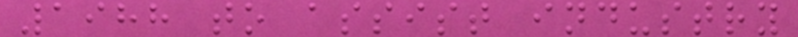1988 to assist industry
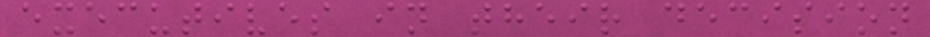executives in their decision
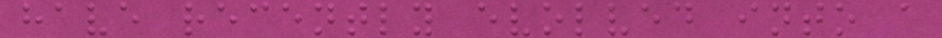have recently evolved into a
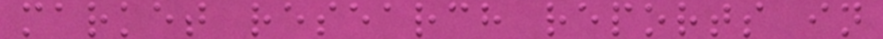market research reports in
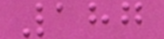187
